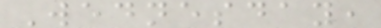Wednesday,
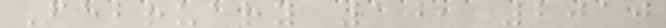February 10, 2010
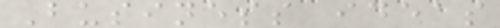Business ideas
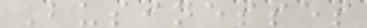Businesses
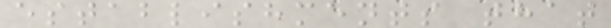establishments that
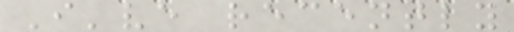I've recently
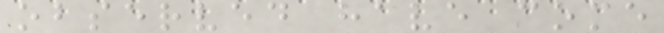observed have come
